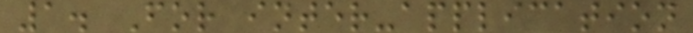1. For inter-application
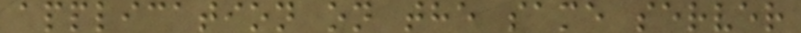application on the same server
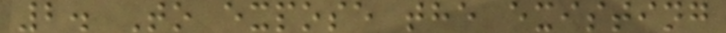2. To expose the existing
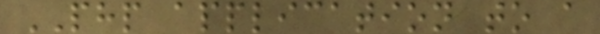PHP application to a
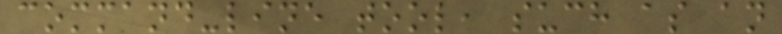command-line tool, such as an
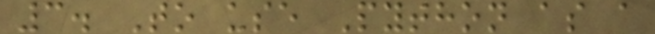3. To use Python as a
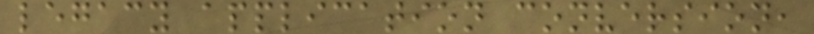legacy application conversion,
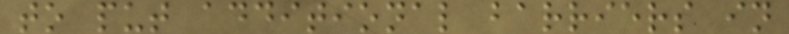to put additional barriers in
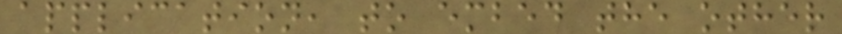application, to embed the other
